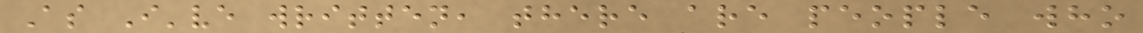As I've written, there are people who
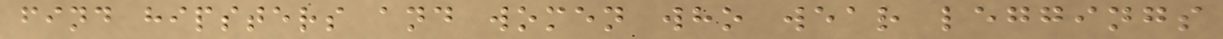find hipsters and women who wear leggings
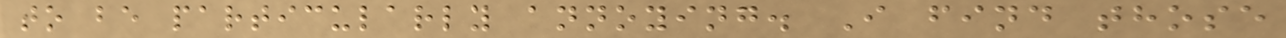to be particularly annoying. I find those
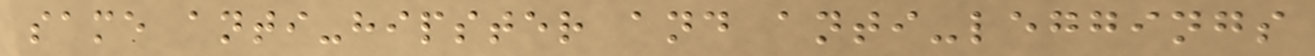same anti-hipster and anti-leggings
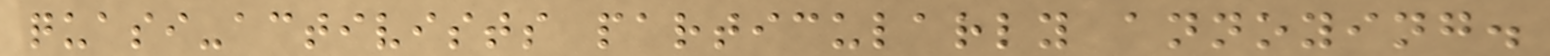quasi-activists particularly annoying.
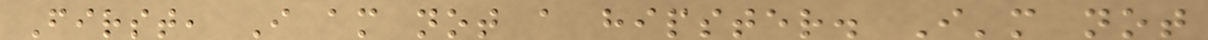First, I am not a hipster. I'm not
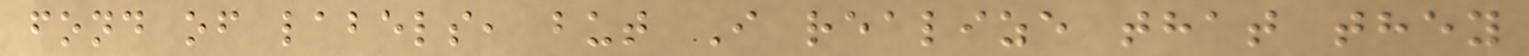fond of labels, but I realize that they
